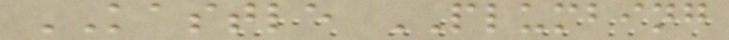KASTLE PLUMBING
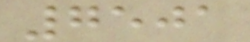7501
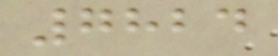7824
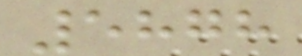5878
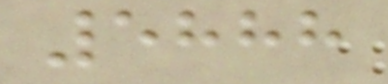5888
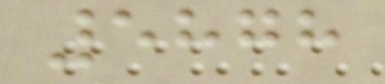5878
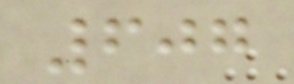607
